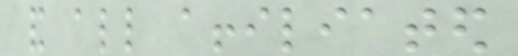and all affiliated
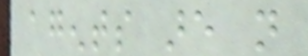agents are not
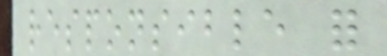responsible for
